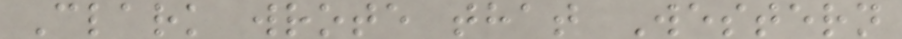Clark wrote that Western
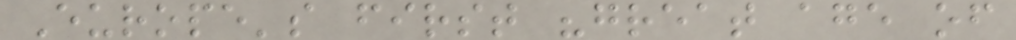Europe's first "great age of
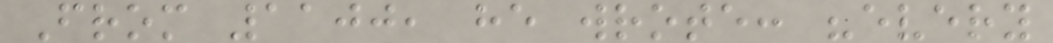From 1100, he wrote: "every
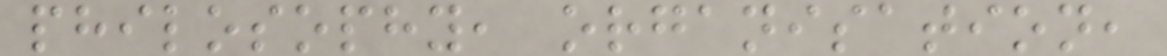philosophy, organisation,
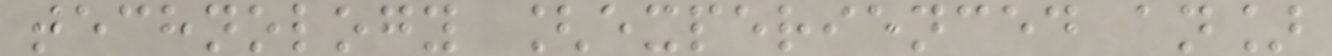technology [experienced an]
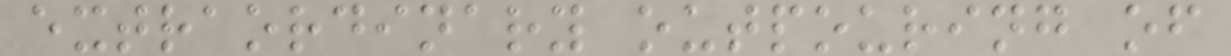extraordinary outpouring of
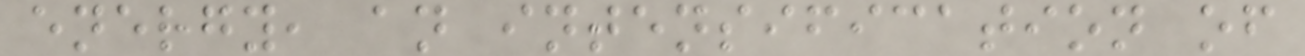energy, an intensification of
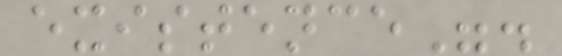existence".
